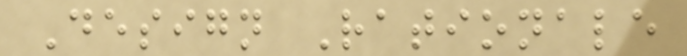Design Rationale
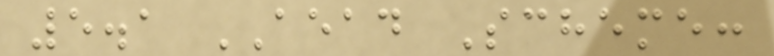5.1 AEAD Scheme:
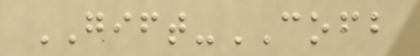GIFT-COFB
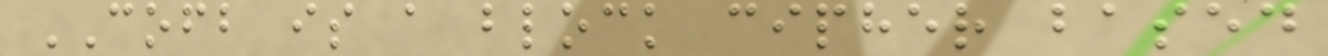COFB is a block cipher based
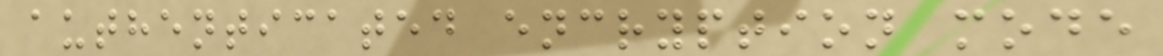authenticated encryption mode
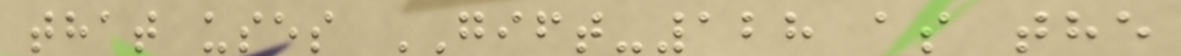that uses GIFT-128 as the
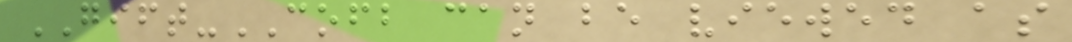GIFT-COFB can be viewed as
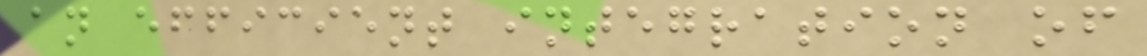an efficient integration of
